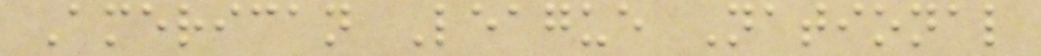American League National
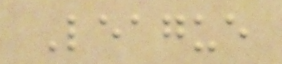League
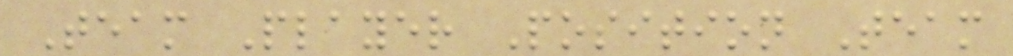Team Player Position Team
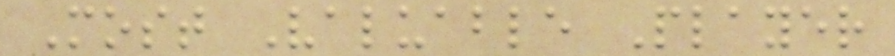Most Valuable Player
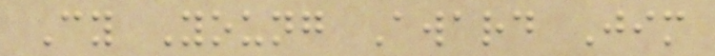Cy Young Award Jim
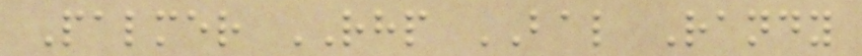Palmer RHP BAL Randy
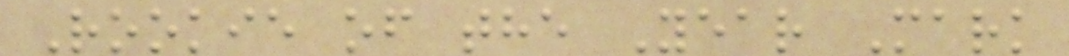Rookie of the Year Mark
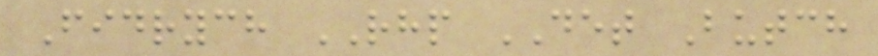Fidrych RHP DET Butch
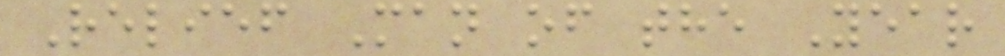Relief Man of the Year
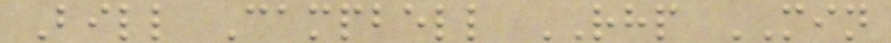Bill Campbell RHP MIN
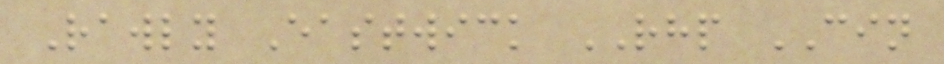Rawly Eastwick RHP CIN
